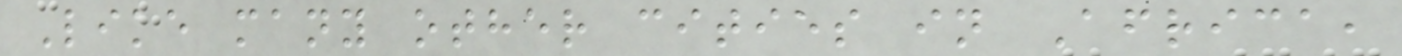Like many other cities in Africa,
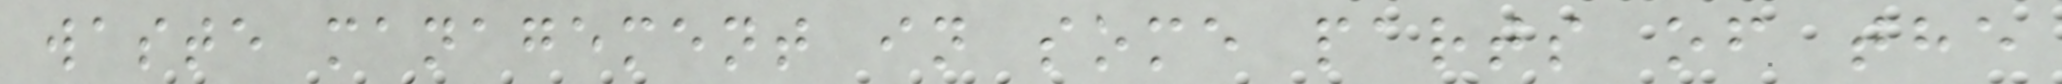waste management in some parts of the
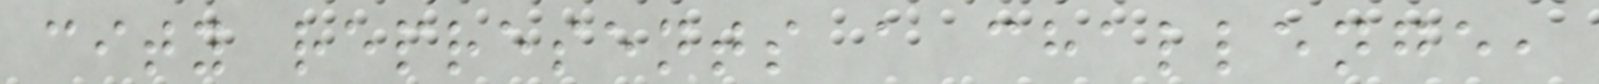city represents a challenge,
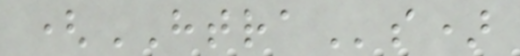(HTRAs)
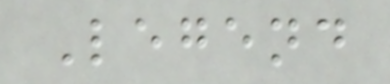Legend
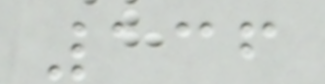136
